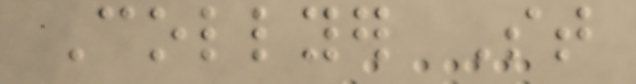Collyer St
